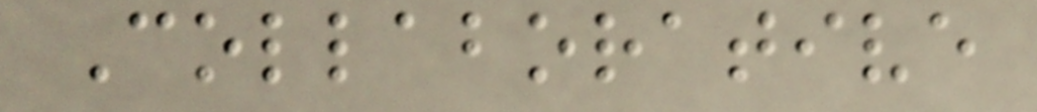Collaborative
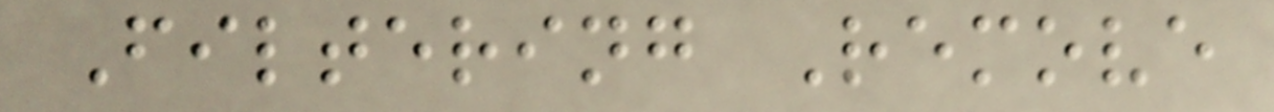Filtering Remove
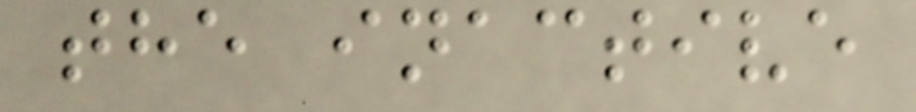the inactive
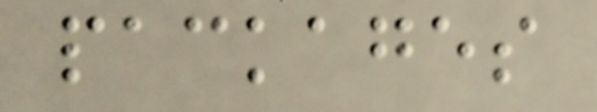packages
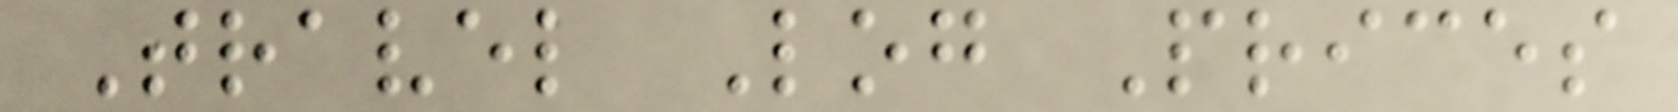Travel Log Prices
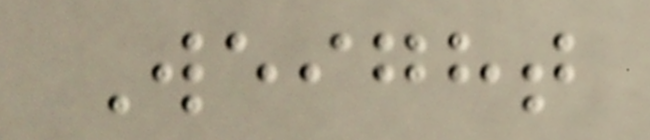Weight
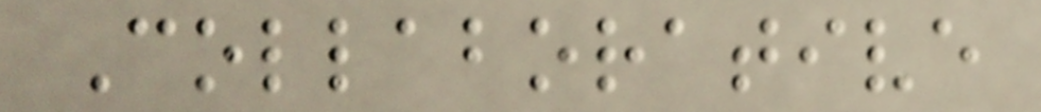Collaborative
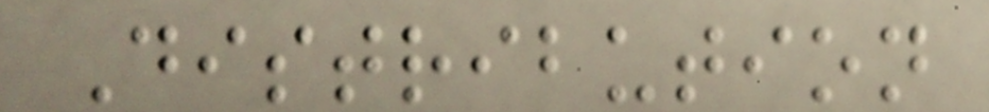Distribution
